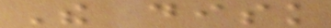The disk
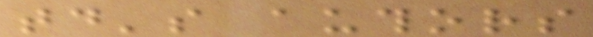today's authors
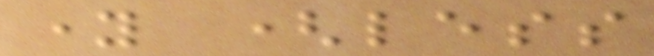young (less
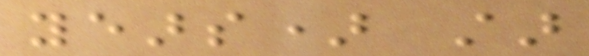years) star
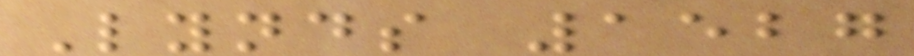Lynds 1527
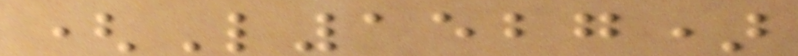(L1527)
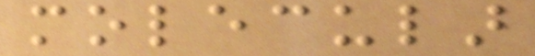molecular
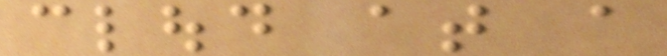cloud at a
